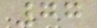77
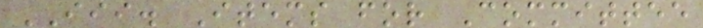III. Items for Committee
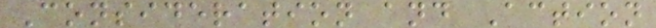Consideration and Action
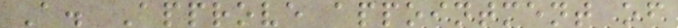A. Approve appointment of
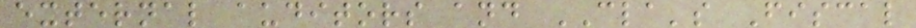external auditors and CLA's Fiscal
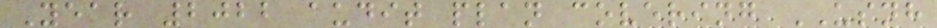Year 2022 audit plan covering USNH
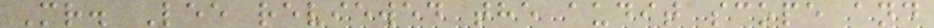Mr. Lee reviewed the audit scope and
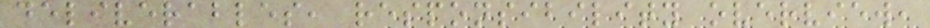deliverables, responsibility overview,
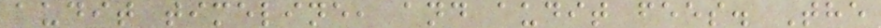audit timeline, and audit fees. The
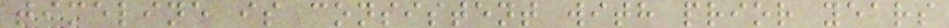timeline is consistent with prior years
